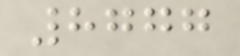8777
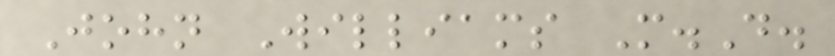John Williams M.D.
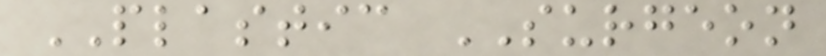PLASTIC SURGEON
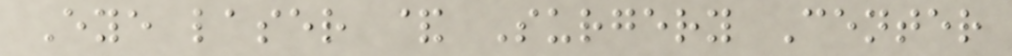Eye laser & Surgery Center
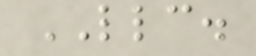LLC.
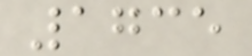1735
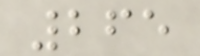265
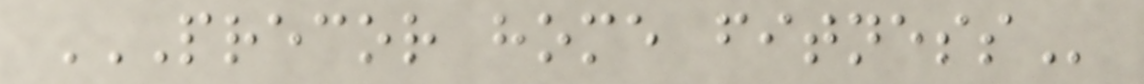PRECOR HOME FITNESS
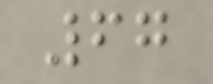67
